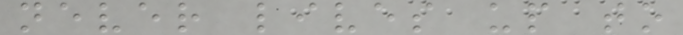never lives up to
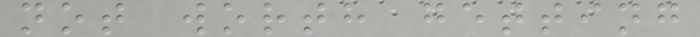not worth getting
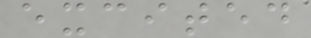excited
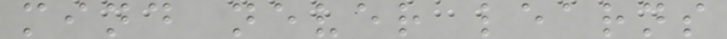mind never learns
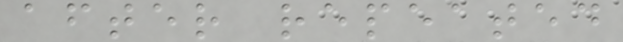after repeated
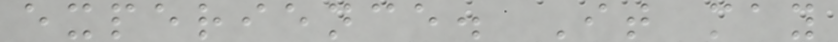experience. It may
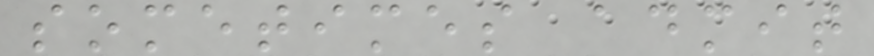sometimes admit
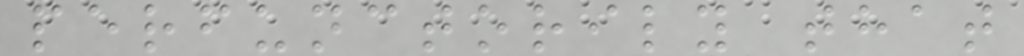perfunctorily that
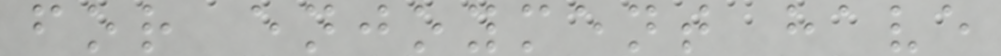for enjoyment have
